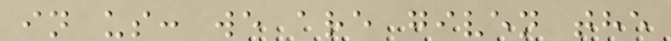in us: we are given the
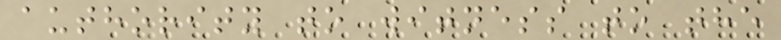authority to witness to the
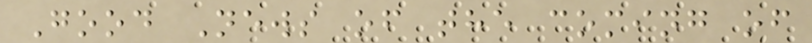Good News of the coming of
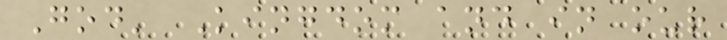God' Kingdom and in our
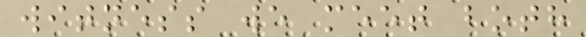witness we meet both
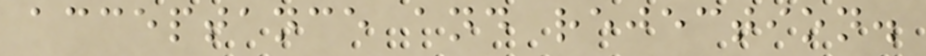acceptance and rejection.
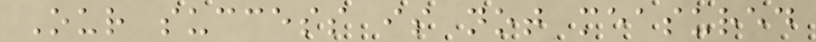Our success is not measured
